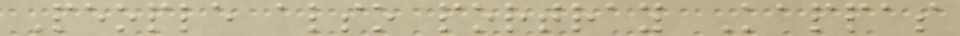People also portray Kappas
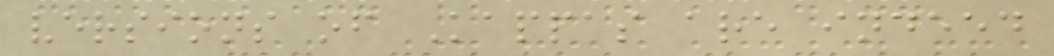versions of Kappas are indeed
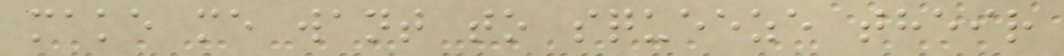make me want to squeeze their
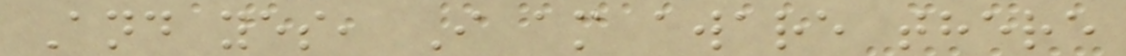And yes, I am aware there
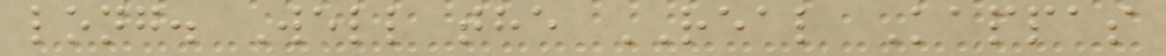long. Well the REAL Kappas
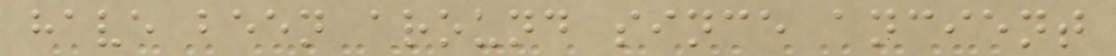have been around since ancient
